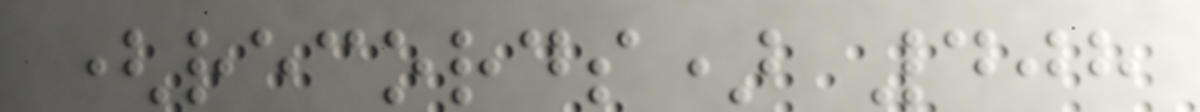(records) 408
